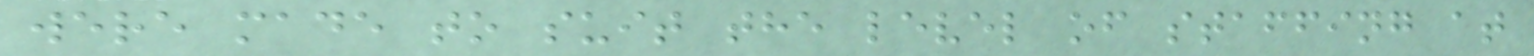were made to suit the level of staffing at
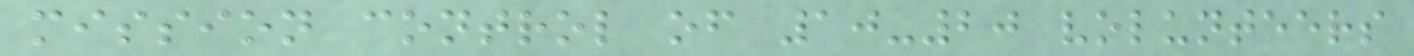mission control of 10-20 volunteers
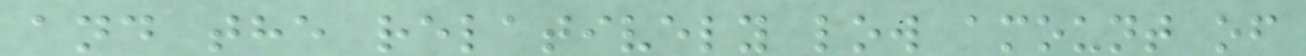and the relatively low amount of
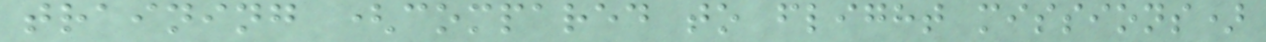training (compared to flight missions)
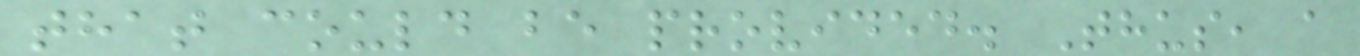that could be provided. Thus, a
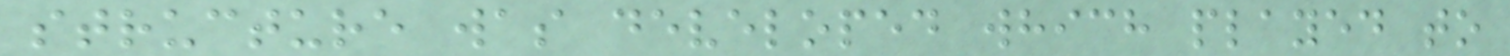structure was developed which played to
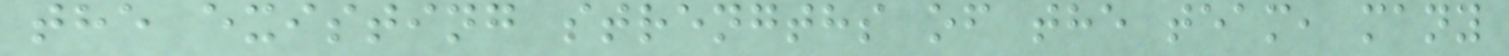the existing strengths of the team, many
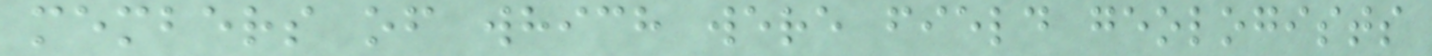members of which were field geologists
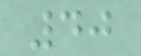40
